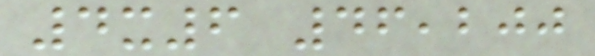4x6 46,200
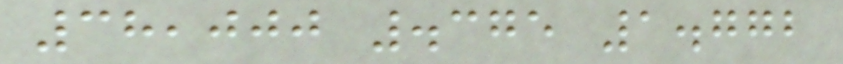38,000 .375 1.772
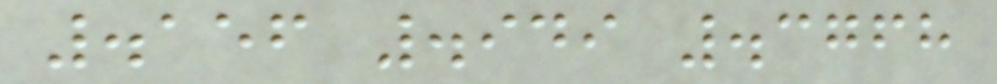.156 .949 .3768
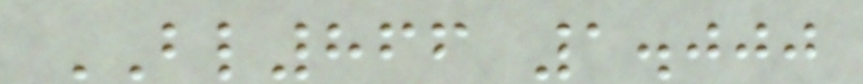BL866 1.000
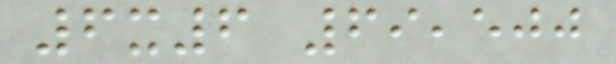6x6 69,500
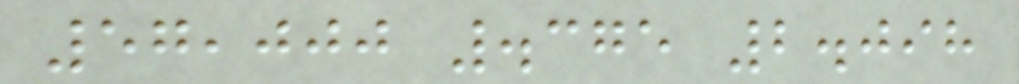57,000 .375 2.098
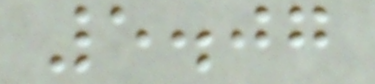5.07
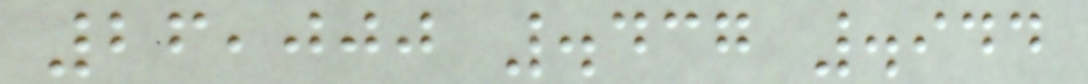26,000 .437 .944
